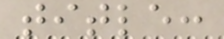title:
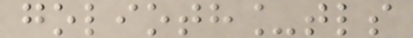golioth_tls
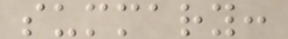summary:
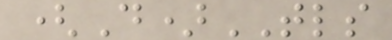(D)TLS
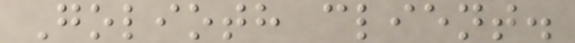Golioth client.
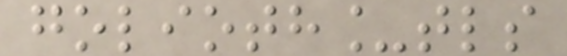golioth_tls
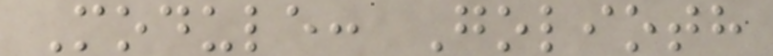Module: Golioth
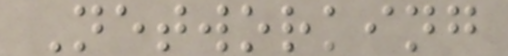Networking
